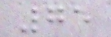75
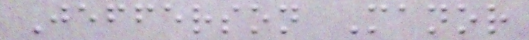Jefferson Manor
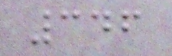346
